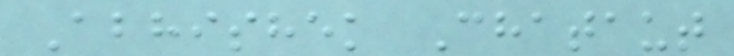Abhishek Chataut
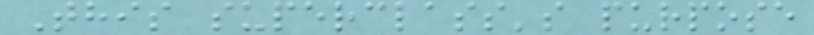This superclass's purpose
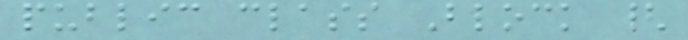public class Block {
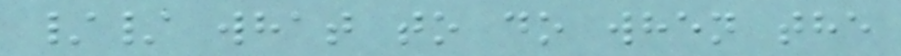// what to do when the
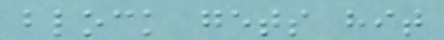block gets hit
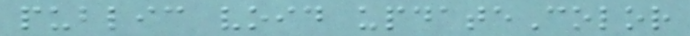public void updateColor
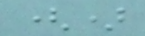()
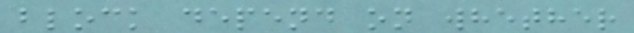block depend on whether
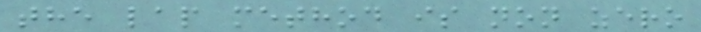the lap method is non zero
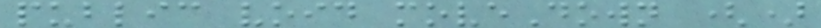public void moveDown ()
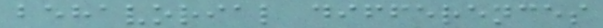behavorial differences
